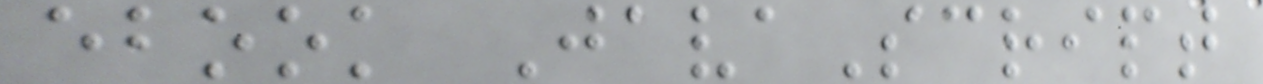ebook JavaScript
